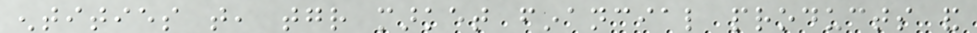entities that, together market financial products and
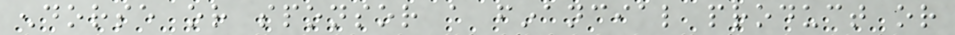endorse or sponsor a financial product or
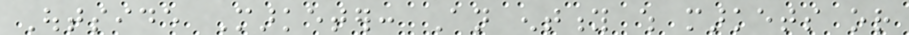Outside Marketer: An entity which markets or
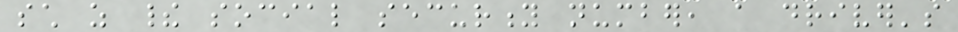such as their social security number, a driver's
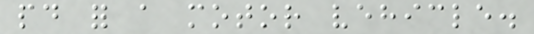paid for a motor vehicle.
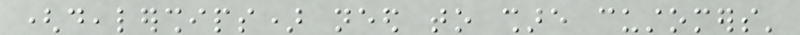(dealerships) need to share customers'
